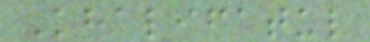Khalifatul
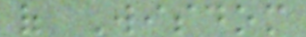of Wisdom
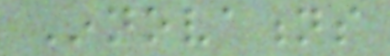Innovations
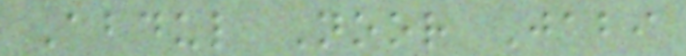Abdul Noor Jabi
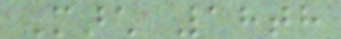March 18th
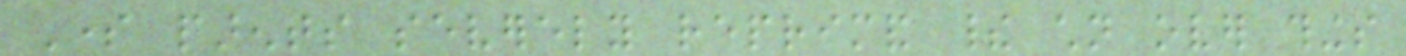Some parents severely reprimand their children over things
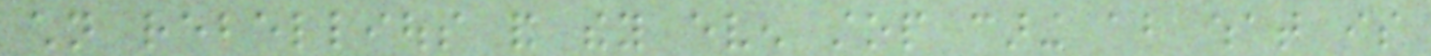children rebellious and they even stop caring about what is
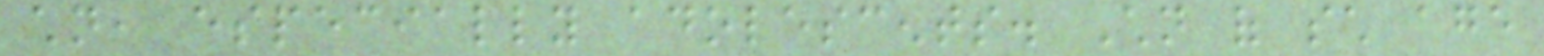children, especially adolescents. Children of such age
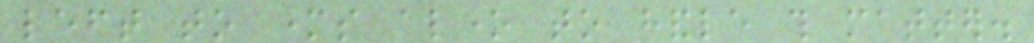left to mothers alone to handle this matter.
